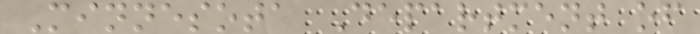Minnesota Department of
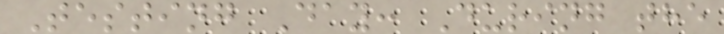Testing Day: During the
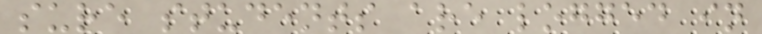sure students are logged in
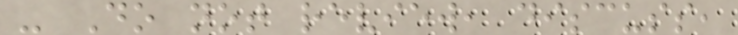- Do not review, discuss,
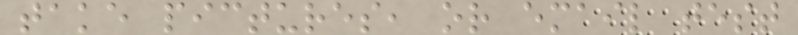take pictures, or email test
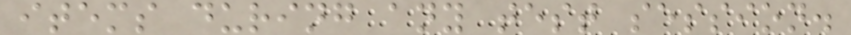items during any test session.
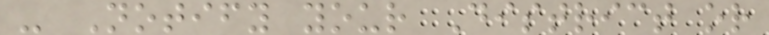- Notify your District or
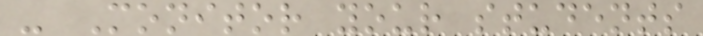- Monitor your students
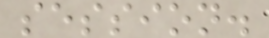session.
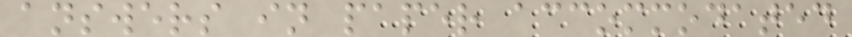answers in paper accommodated
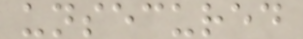unsecured
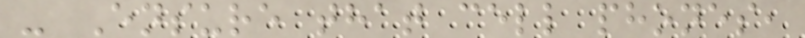- Ensure that cell phones,
